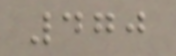470
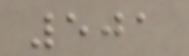501
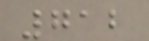712
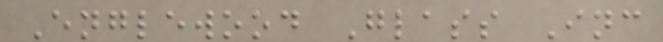Englewood Glass Inc
